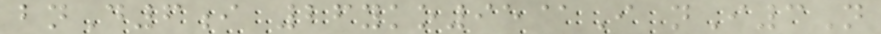bnD6i 26yko95@I nI3N
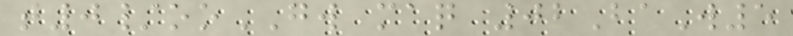t0/ooGW maq 02BaW5
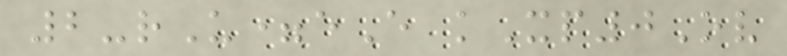2-rU=eE kXp0Ov
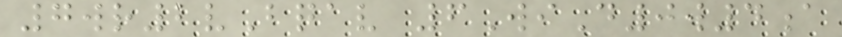7wr2vBqav 6WiD0w4a
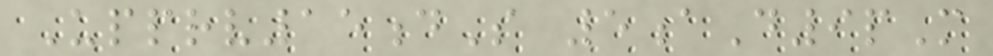Upprv15dS 5aD9pM
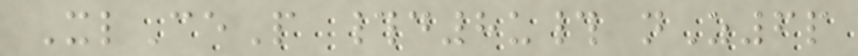XlCeP #d8u# nZ6p
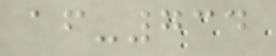af-734
